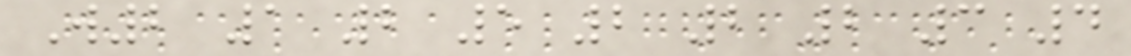W2 1 2 5 2 2 2 3 4
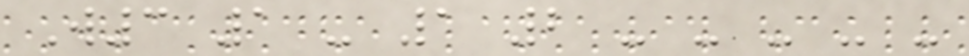W3 1 - 1 2 - - - - -
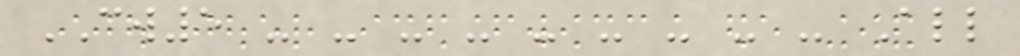CW5 - - - - - - - - - All
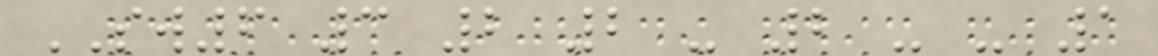SW6 3 2 2 - 2 - - 1
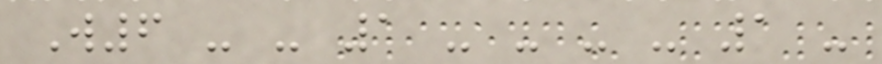W6 - - 1 - - - - 1 -
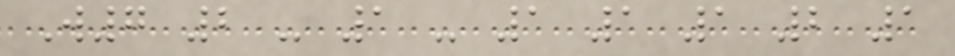W7 2 - 1 - 1 1 1 2 1
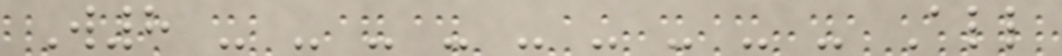W8 - - - - - - - - - All
